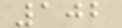102
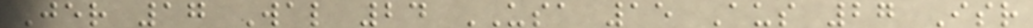Jer 17 Wal 24 USA 15 Aus 27 Isr
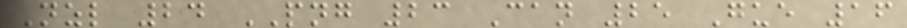Nzl 24 PNG 23 Can 25 Gue 16
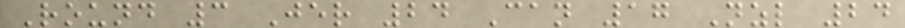Round 3 Jer 24 Can 17 Nzl 24
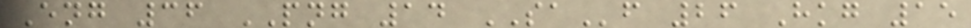Eng 36 PNG 14 SAf 26 Hkg 15
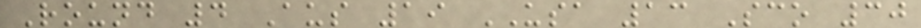Round 4 Aus 19 USA 13 Sco 30
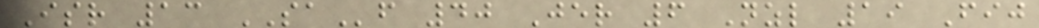Isr 13 SAf 40 Jer 6 Nzl 19 Fij
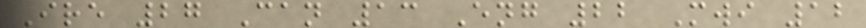Ire 27 Can 13 Eng 22 Mwi 12
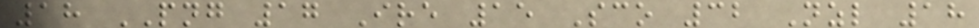18 PNG 17 Ire 15 Sco 32 Nzl 18
